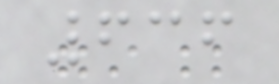636
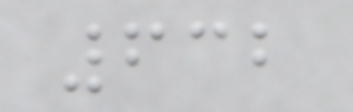632
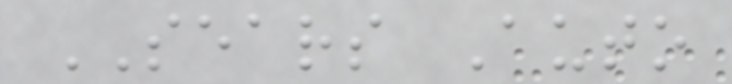SEARS Auto
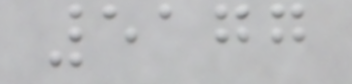5177
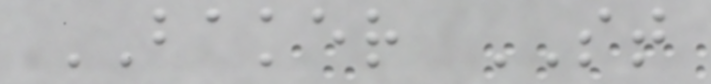BAKER ST
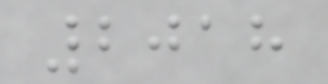2018
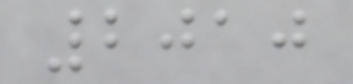2010
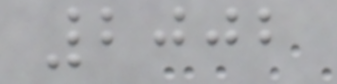2002
